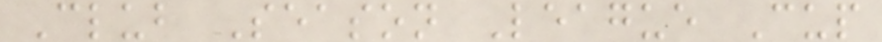Club Season League Cup
